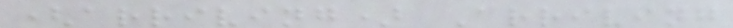(arriving) Arriving
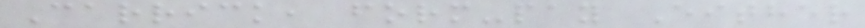Carrick, form-pay Either
